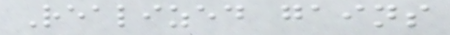Realized gains
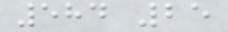584 25
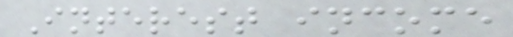Interest income
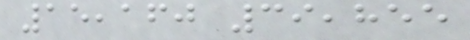15,160 39,855
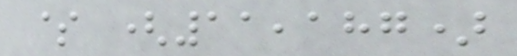$ (11,187)
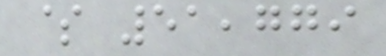$ 51,779
